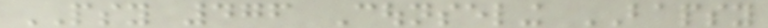PSY 476 Counseling BAPSY
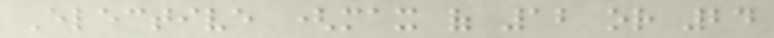Elective (max of 12 or 24
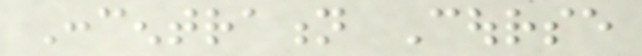Concentration Course
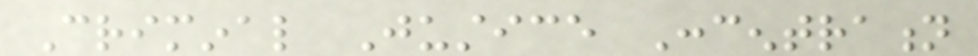Criminal Justice Concentration
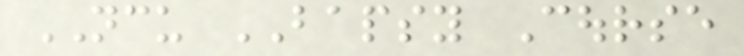NCU BAPSY Course
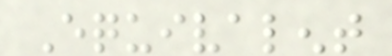Equivalent
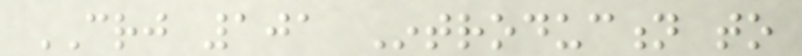CRJ 101 Introduction to
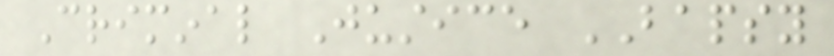Criminal Justice BAPSY
